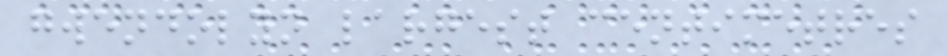gwendolyn largest centimetres
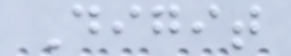Digit
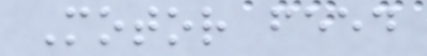Motor feed
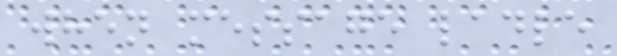when message ladle
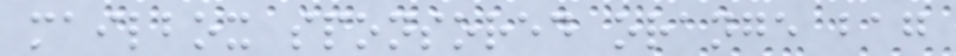mailbox sponsored orange bag
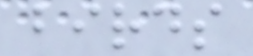birds
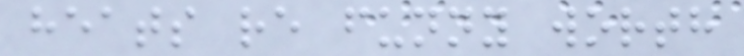heats re funny worth
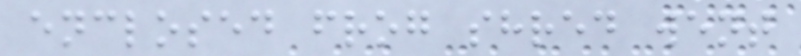enclosed frog shred went
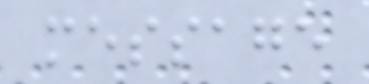message
